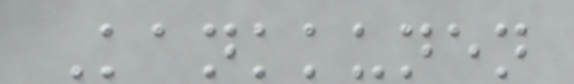Kankkunen
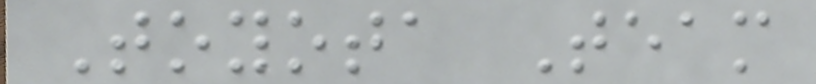Toyota Team
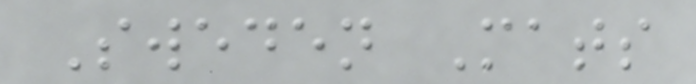Sweden Mats
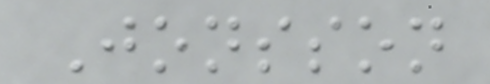Jonsson
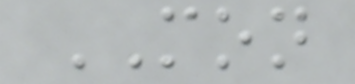MON
